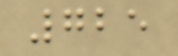725
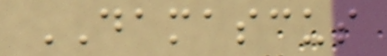DAMASCUS
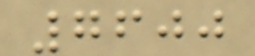7600
